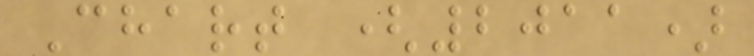Chart (2011)
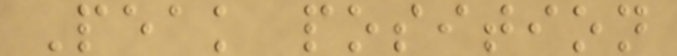Peak position
